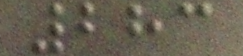283
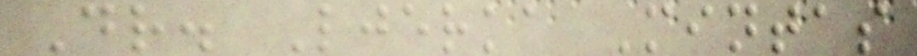Dr. Ljerka Mintas
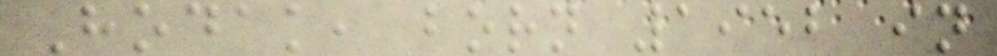Hodak, born 1952 in
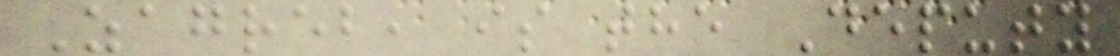Zagreb, is the Deputy
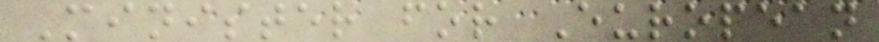Minister for European
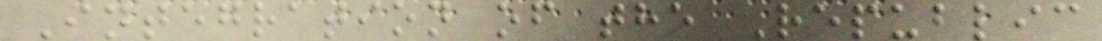Integration of the Republic
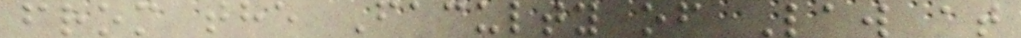from the Faculty of Law at
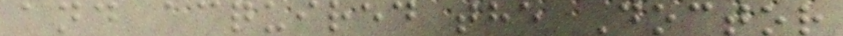and acquired the Doctor
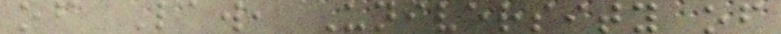of Law, University of
